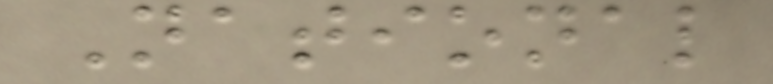National
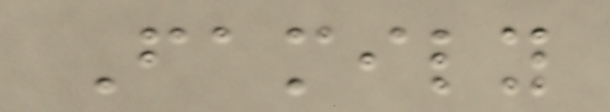Family
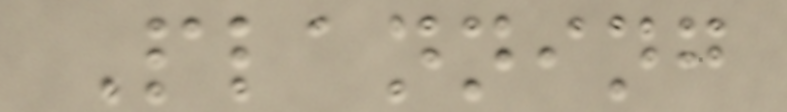Planning
